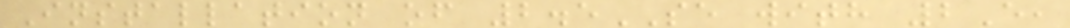Installation of 2.5SE with 2E,
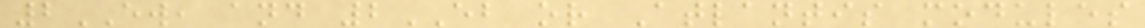2EW, and 2EB or Atlantis modules
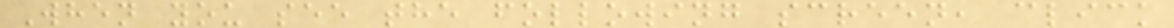When you see the following screen, click
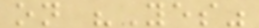on "Yes"
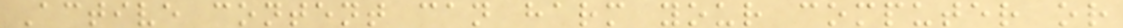Active content can harm your computer or
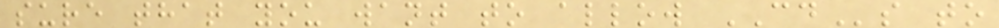sure that you want to allow CDs to
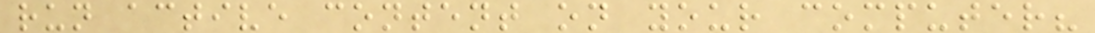run active content on your computer?
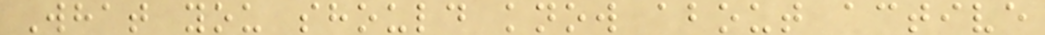What you should know about active
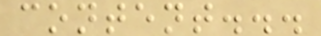content...
